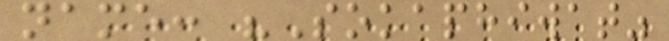name: "Sokaphiwat"
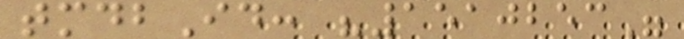tmdbId: "1510253"
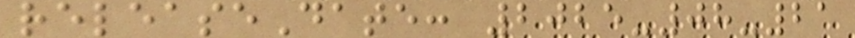releaseDate: 2025-08-21
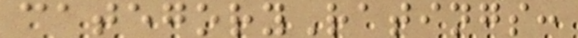categoryRatings:
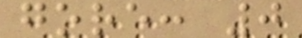gore: 0
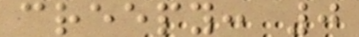creepy: 0
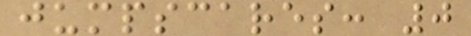jumpscares: 0
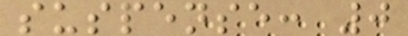suspense: 0
